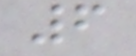6
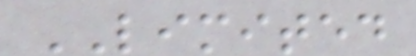LIMITED
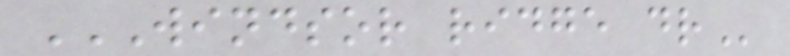WINDSOR RIDGE DR
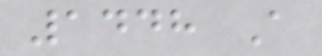1448 A
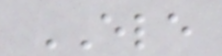ELE
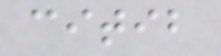citib
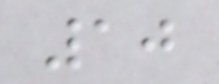10
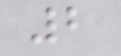2
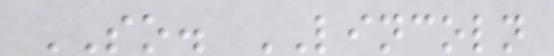SO. LINCOLN
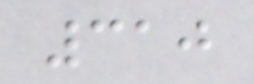310
